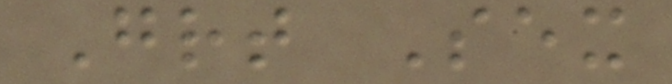Great Sex
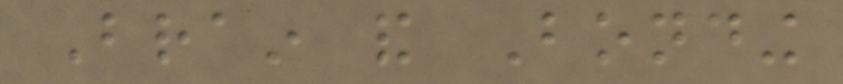Brain and Bonding
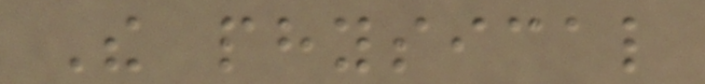The physical
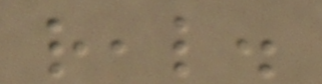real.
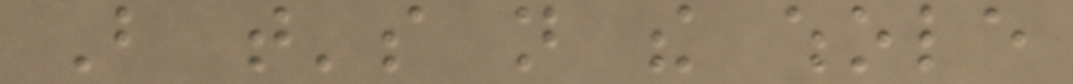But that's not the whole
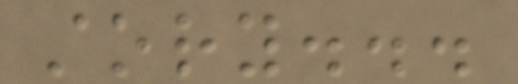story...
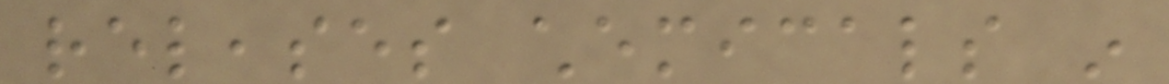releases chemicals in
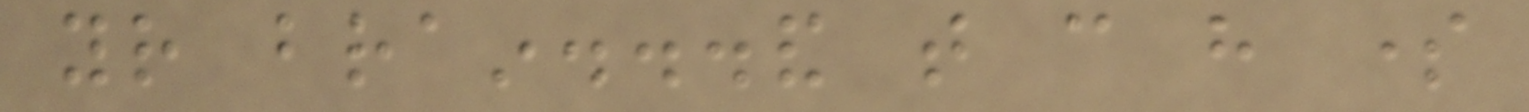your brain...and that can have some
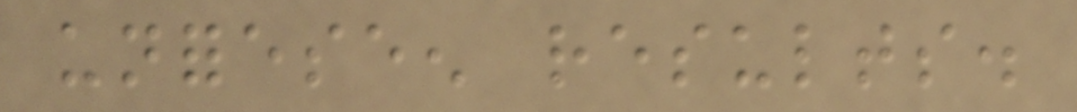unforeseen results.
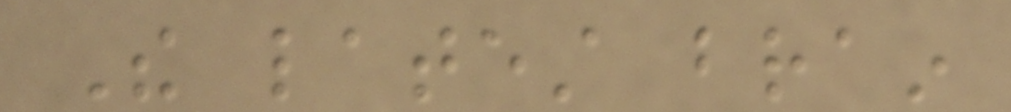The latest brain
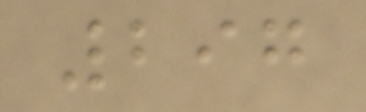297
